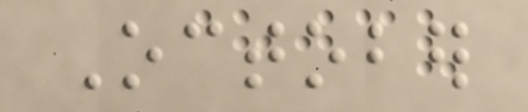October
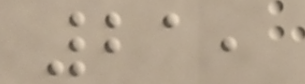21,
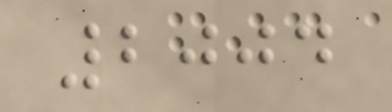2004
